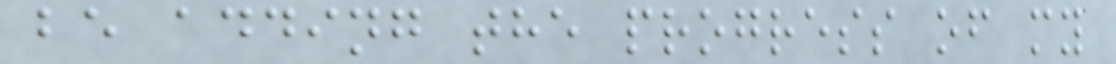be adding the progress of my
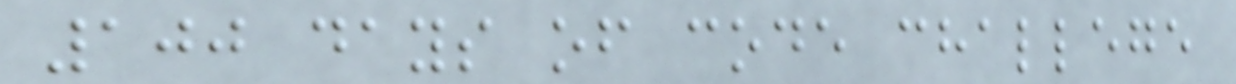100 days of code challege
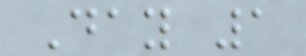Day 1
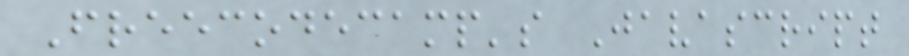Freecodecamp's Javascript
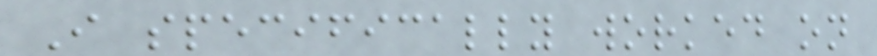I specifically worked on
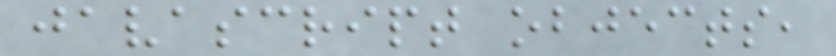javascript objects,
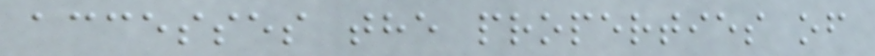accesses the properties of
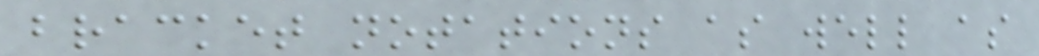bracket notations as well as
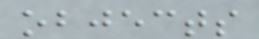objects
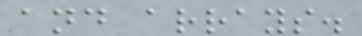and arrays.
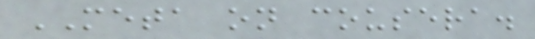META on cousera.
